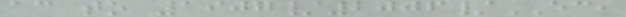according to 1907/2006/EC,
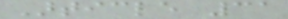Article 31
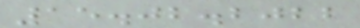15.02.2022
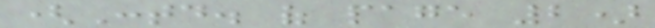(Contd. of page 2)
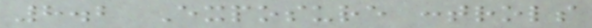8.2 Exposure controls
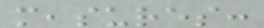measures:
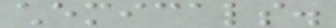chemicals.
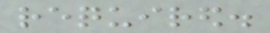required.
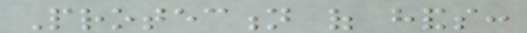Protection of hands:
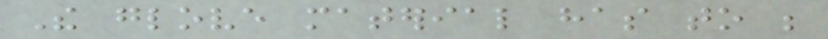The glove material has to be
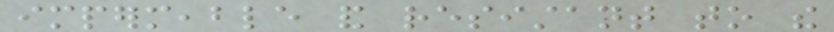impermeable and resistant to the
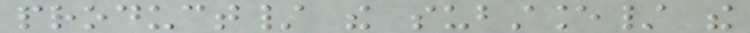product/ the substance/ the
